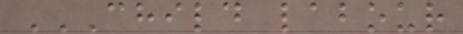CHILD LABOUR
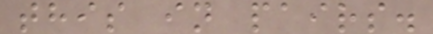this in pairs.
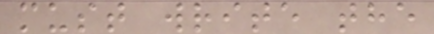must write the
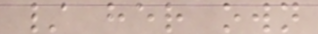/ her own
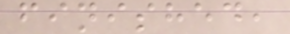finished,
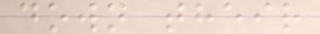down their
